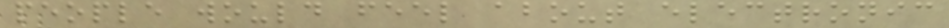people would feel about electronic
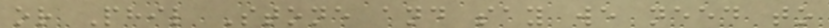or Phil Stone and say we need to
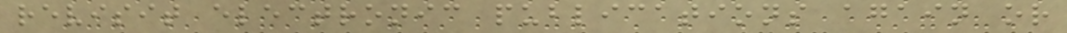revisit electronic publications again or
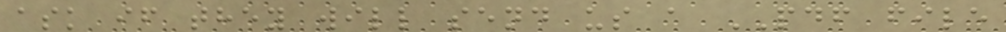ask if they will send us a PDF file
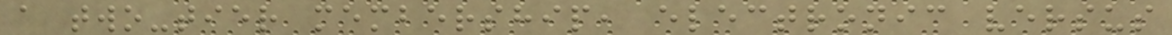a two-tier membership, electronic versus
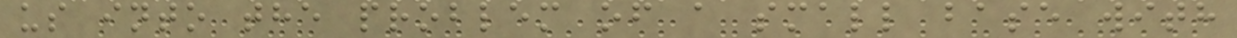us into the problem of a small base with
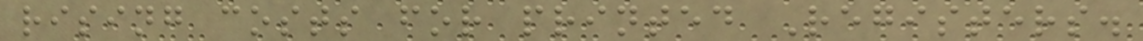rising costs for printed Registers.
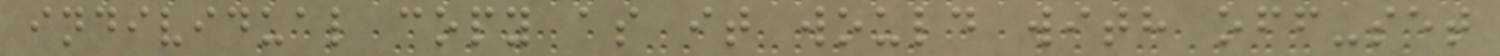individual copy as it would with off-set
